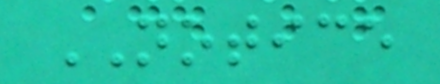NOTICE
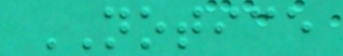NOTICE
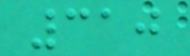310
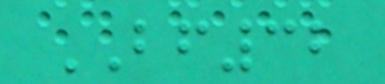BF32
